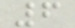6
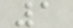1
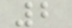2
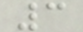3
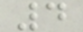4
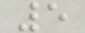5
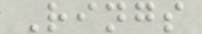Rings
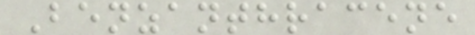Benzanthracene
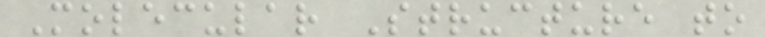Molecular Structure to
